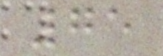75
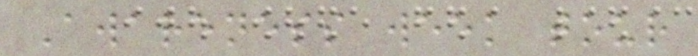Awareness week tour
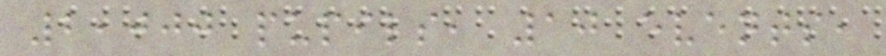2,000 pupils, 10 events,
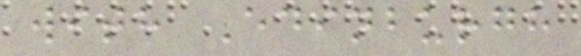with Edinburgh
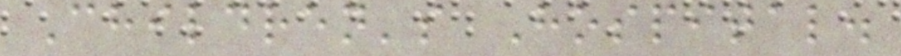Children's Hospital.
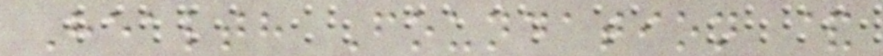Health Foundation &
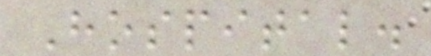Hospital.
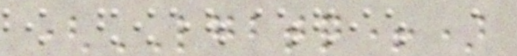(LGBTQ+)
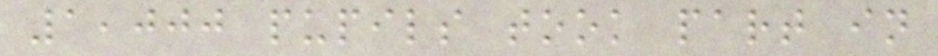1,000 pupils took part in
